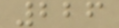226
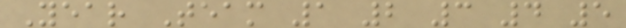Year Team 1 2 3 4 5
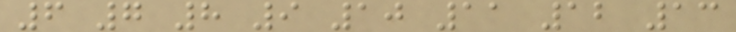6 7 8 9 10 11 12 13
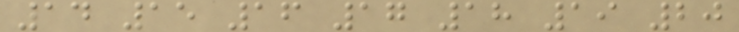14 15 16 17 18 19 20
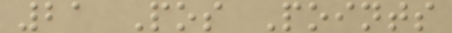21 Pos Points
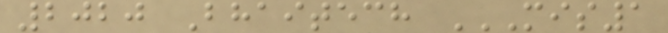2020 Bhaitech MIS1
